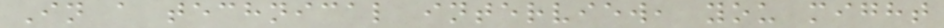In a technical interview, you might
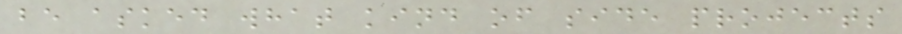be asked what kind of side projects
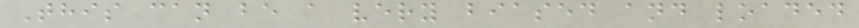This can be a very biased and loaded
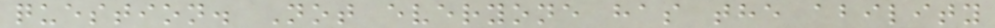question. Not everyone has the ability
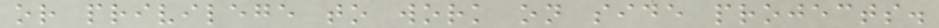or privilege to work on side projects.
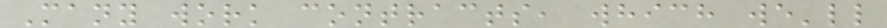Many work contracts, which we'll
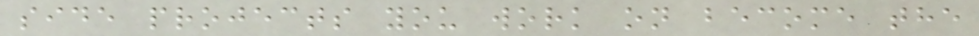side projects you work on become the
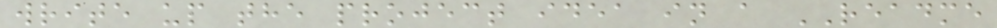write up the project idea in a README
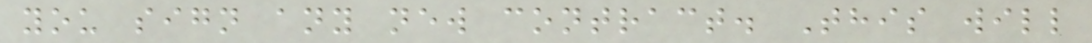you sign any new contract. This will
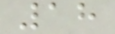18
